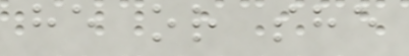he or she
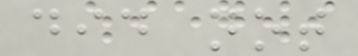did not
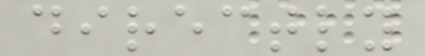directly
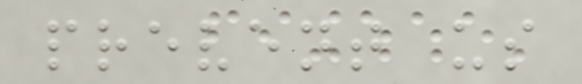prevent us
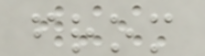from
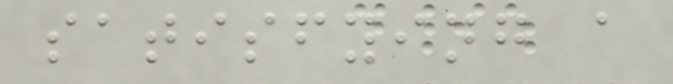satisfying a
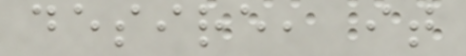desire, it
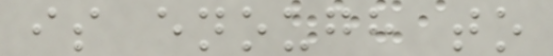is enough to
